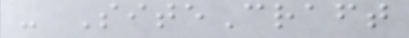- SiteCraft
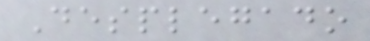Desplegado
